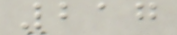217
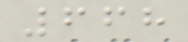668
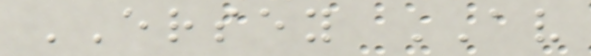ERSEY AV
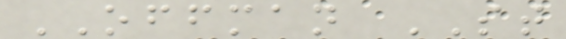OFFMAN ST
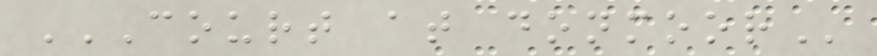COURT AT DONMOOR
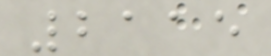2115
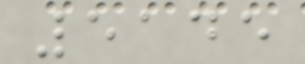5145
